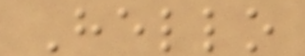Hello
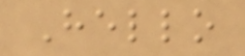Hello
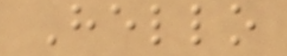Hello
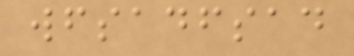wfsadfsad
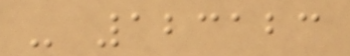- 123123
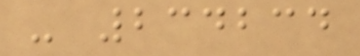- 234234
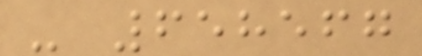- 658567
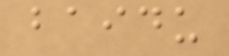baidu
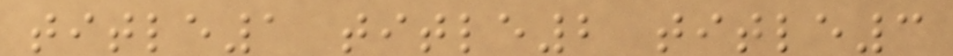title1 title2 title3
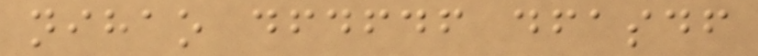nihao dfdfdf dfasdf
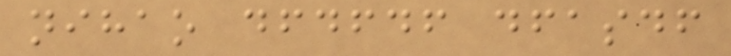nihao dfdfdf dfasdf
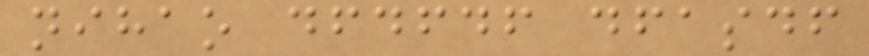nihao dfdfdf dfasdf
